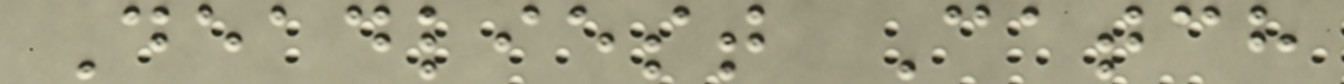Deadliest Catch
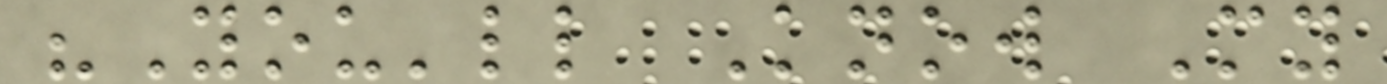"You'll Know My
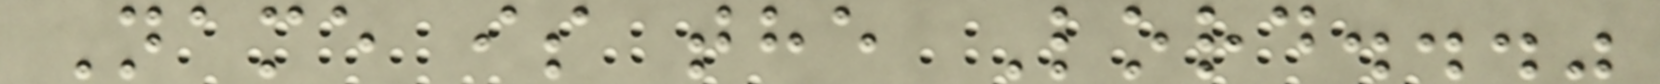Name is the Lord..."
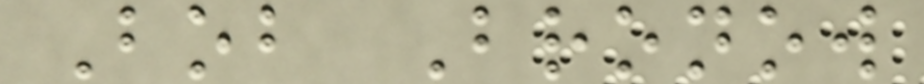Bob Bronow
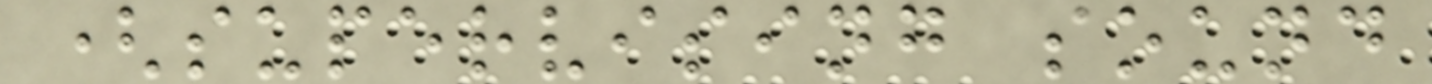(supervising sound
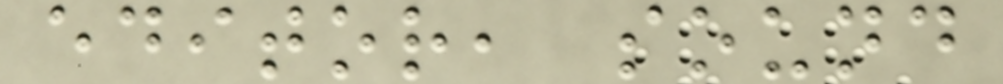editor, sound
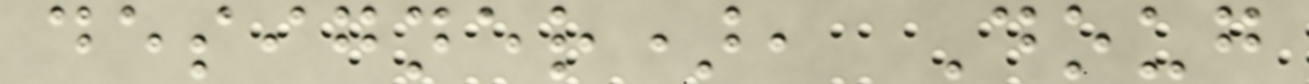designer), Doug
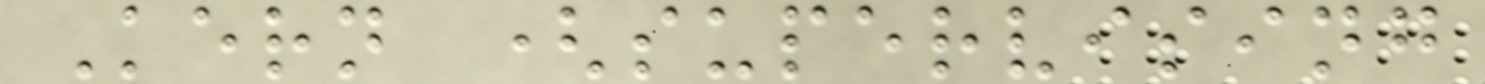Kern (supervising
